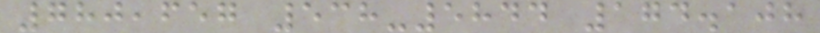780,657 538-5844 174.108
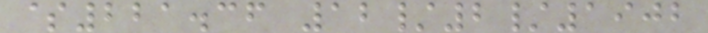$221.36 12/2/1902
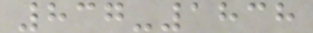837-1838
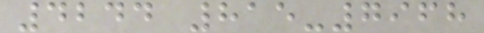4244 815-7968
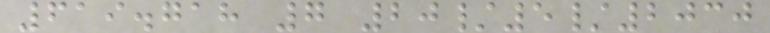619.718 7 20/5/2030
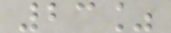23%
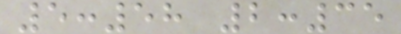5:58 2:35
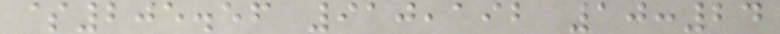$205.56 910,192 10:24
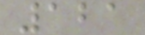121
